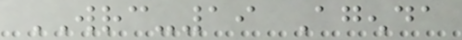WRC-19 Agenda
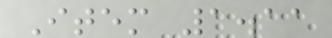Item 1.11
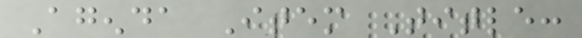Agenda Item Title:
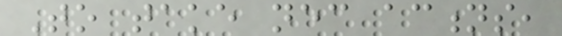To take necessary actions,
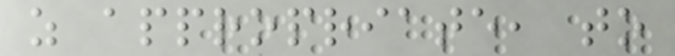as appropriate, to
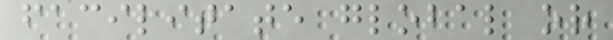facilitate global or
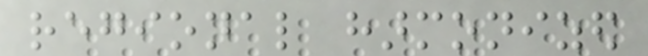regional harmonized
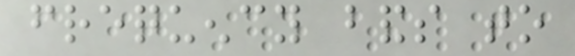frequency bands to
